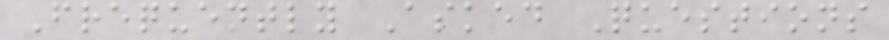Frequently Asked Questions
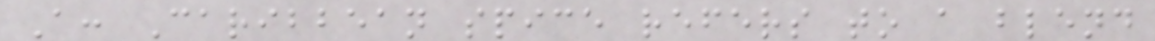A: Caribbean spice refers to a blend
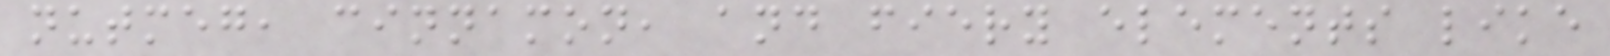nutmeg, cinnamon, and fiery elements like
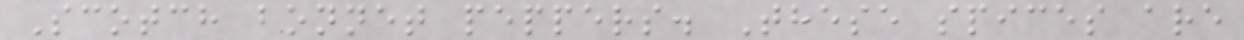Scotch bonnet peppers. These spices are
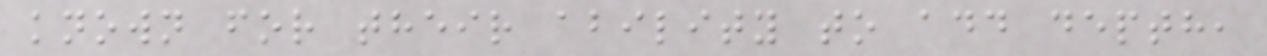known for their ability to add depth,
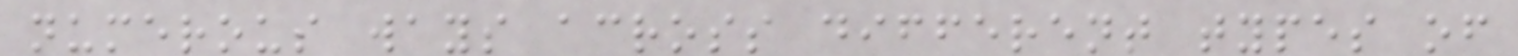numerous ways across different types of
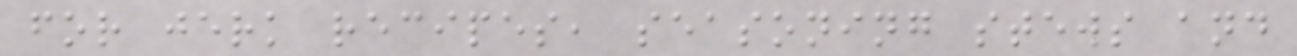for jerk recipes, seasoning stews and
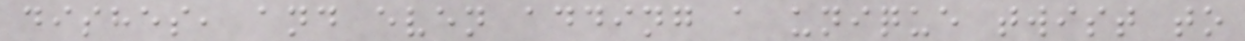dishes, and even adding a unique twist to
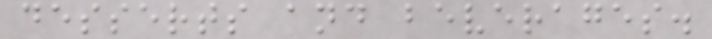desserts and beverages.
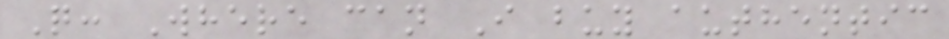Q: Where can I buy authentic
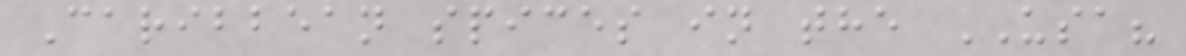Caribbean spices in the USA?
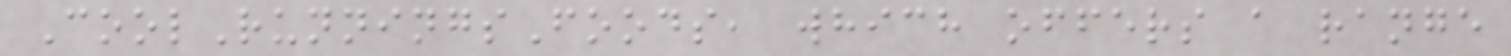CoolRunningsFoods, which offers a range
